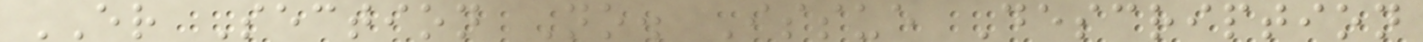ER Section No. Issue Description
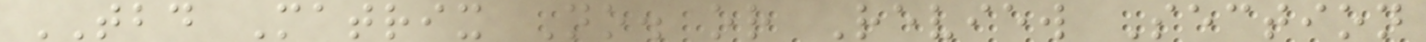TBD Matrix No. or Review Section
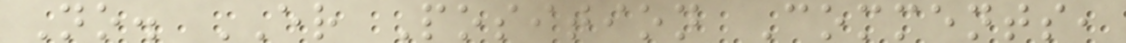No. ER Position Comments,
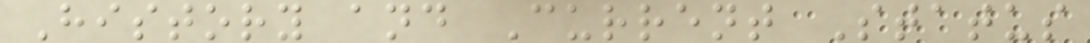History and Current Status
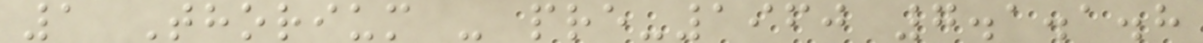1 Thorium - pre-1960 7.1.1.8
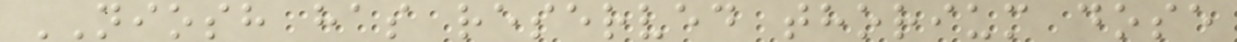NIOSH has reserved thorium dose
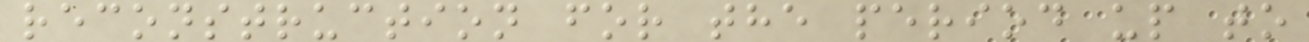reconstruction for the period up to
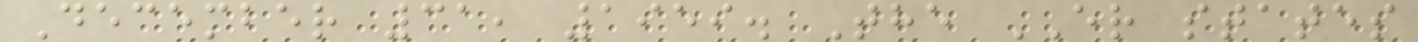December 31, 1959. The ER states
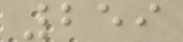259
